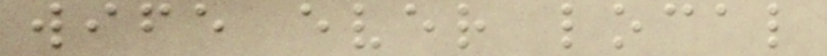wife ever local
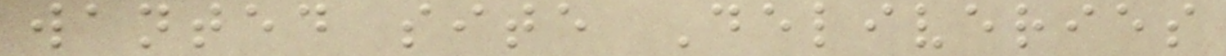wanted site Deliveries
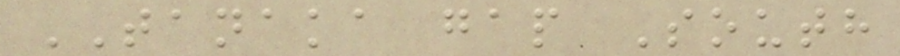TANAKA gap South
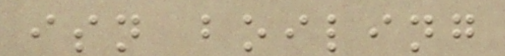isn boiling
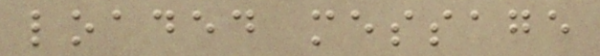loaded message
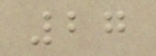27
